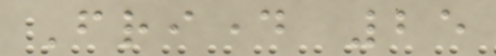Friday 25
